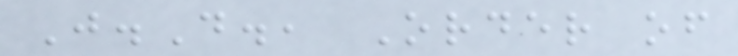J.D., Order of
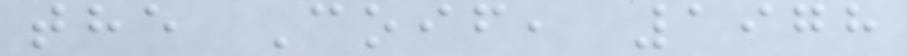the Coif, 1978
